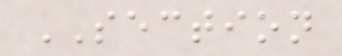SECTION
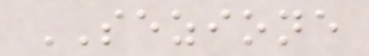SEZIONE
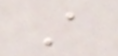A
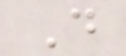D
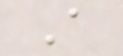A
